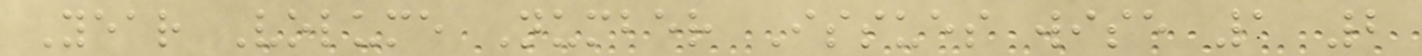Year Volume Number Issues wise 1 2
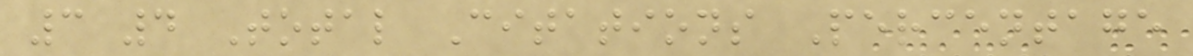3 4 Total Citations Percentage
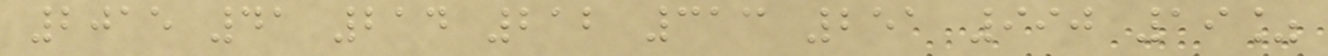2015 41 214 212 313 251 990 19%
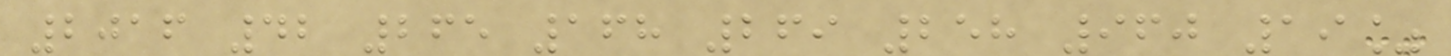2016 42 265 168 269 258 960 19%
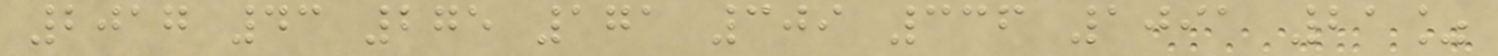2017 43 275 171 309 336 1091 21%
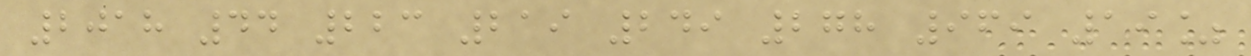2018 44 223 219 249 278 969 19%
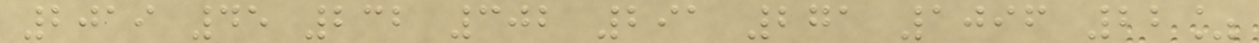2019 45 232 302 291 271 1096 22%
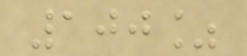100%
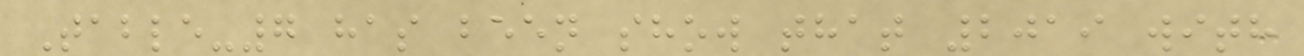Table-7 has been show that 2019 with
